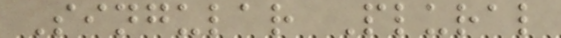Singular Plural
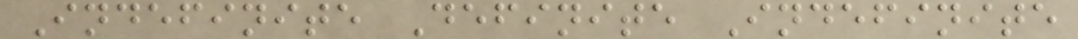Indefinite Definite Indefinite
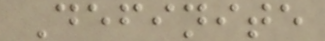Definite
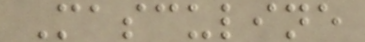Masculine
